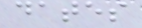dates
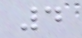4
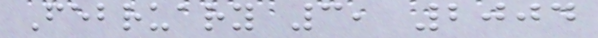February 3, 2004
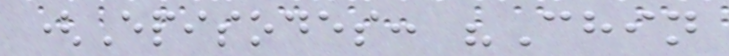(Episodes: "Chin
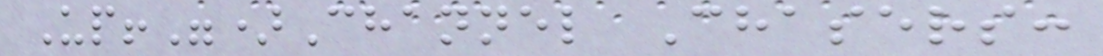Up!")Channel Chasers:
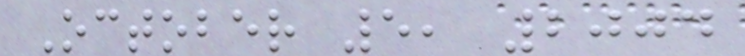October 5, 2004
